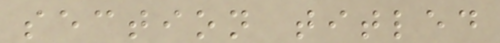section titled
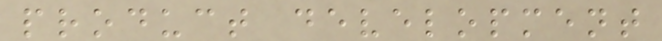product development
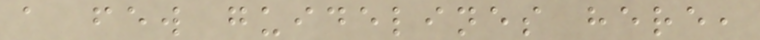a few guidelines here,
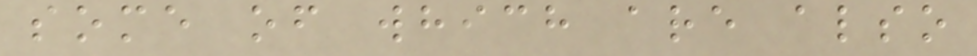some of which are also
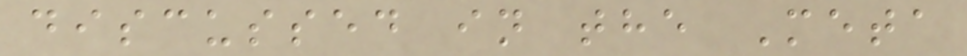discussed in the Meta
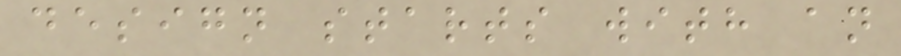design starts with an
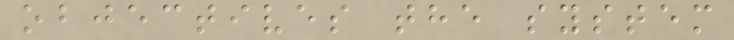objectives the system
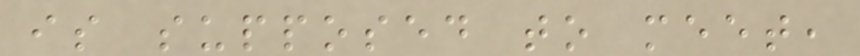is supposed to meet,
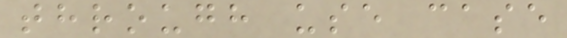through use case
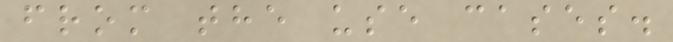from the use cases.
